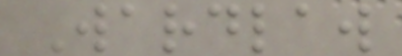Wardlaw
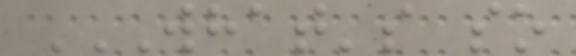WHAT'S SO
